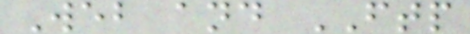Web and FTP
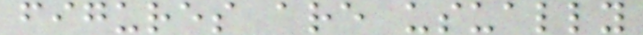figures are usually
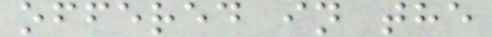offered in the
